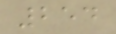254
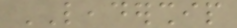LEADERSHIP
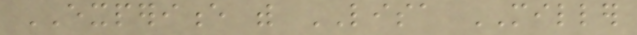EXPERIENCE with LISA MILLER
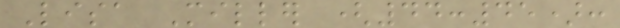Lisa Miller (44:45):
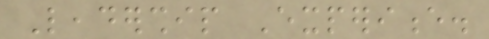Leadership Experience.
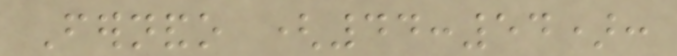Fernando (44:54):
